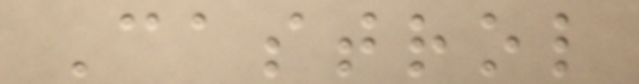Castrol
